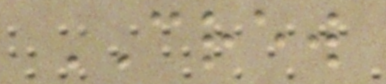CREW
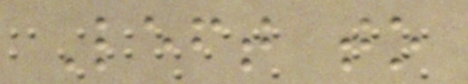Left to
